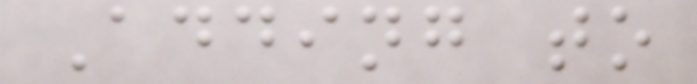Adding to
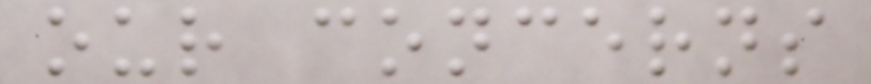our concerns
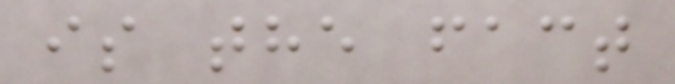is the fact
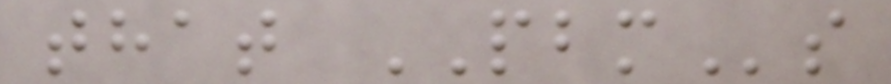that PBMs
